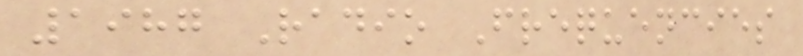1987 Radio Frequencies
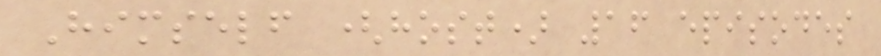Himself (host) 16 episodes
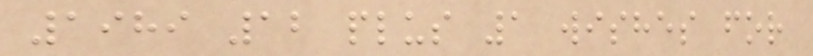1989 12 plus 1 wishes for
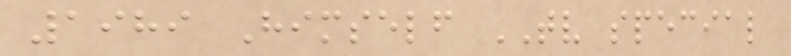1989 Himself TV special
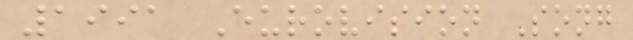1991 Eurovision Song
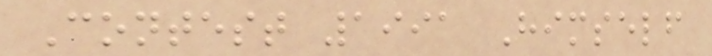Contest 1991 Himself
